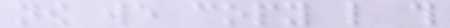now we copy like this
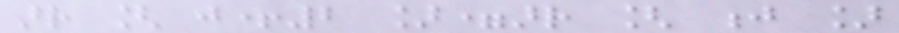arr [ j+2 ]=arr [ j ]
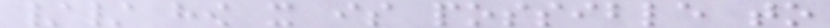// how it is possible to
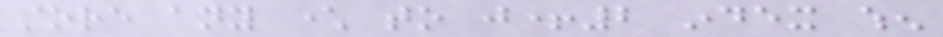store any character to j+2 index when
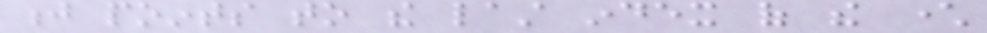j points to the last index of the character
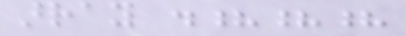array .???
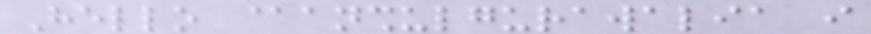Hello @anshulgurawalia i
